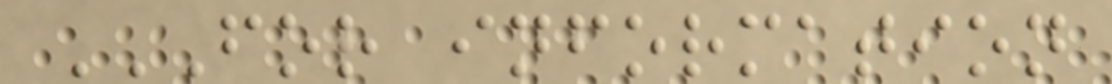FOR INFORMATION
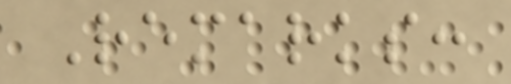Remarks:
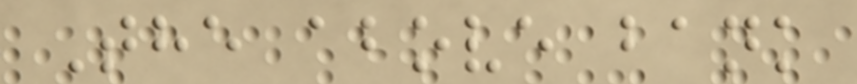The above bank
